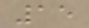15
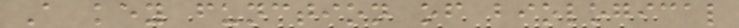A key function of biological
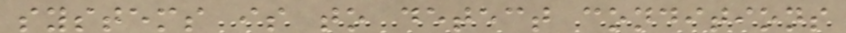systems is to detect conditions
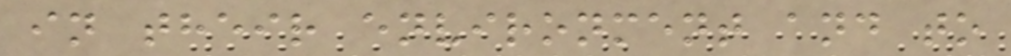in their environment and to
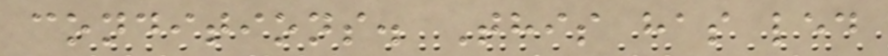conditions. This has led
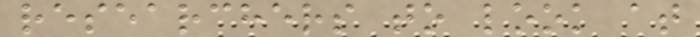researchers to look at
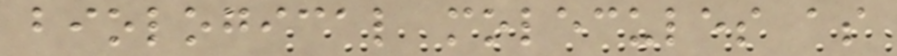biological molecules as
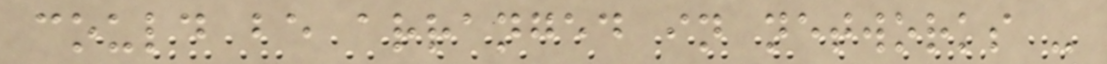could be arranged in networks -
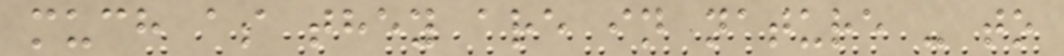much as they are in nature - to
